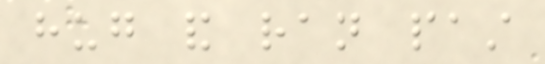hug and ran past
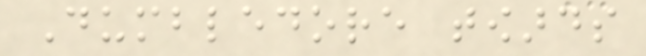Dumbledore towards
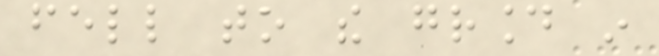fell to the ground in
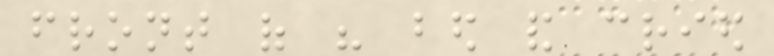front of his bed and cried
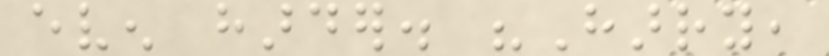even harder. "Harry,
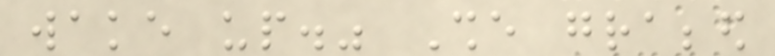wake up." She grabbed
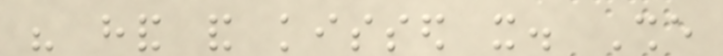his hand and kissed it. She
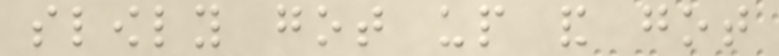slowly got up and got
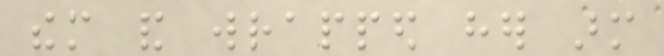them and wrapped her arm
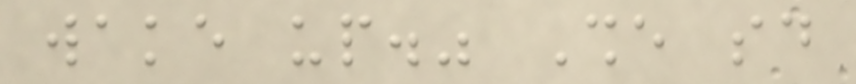wake up." She said
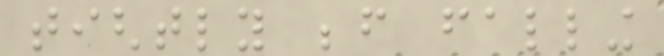tightly before falling
